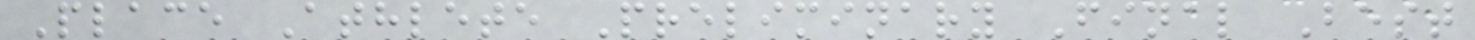Place Athlete Preliminary Final Best
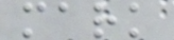mark
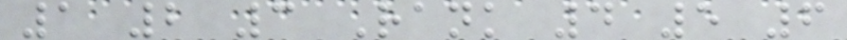1 2 3 Rank 4 5 6
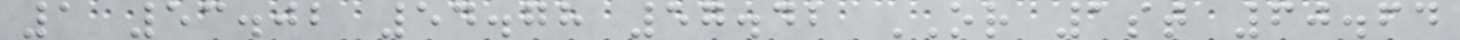1 53.02 54.78 57.42 OR 1st 60.64
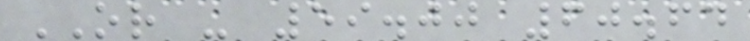OR - 59.00 60.64
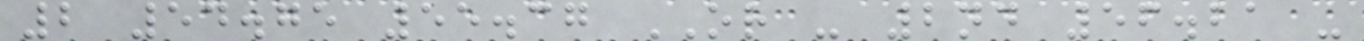2 54.75 55.37 OR - 2nd 56.21 -
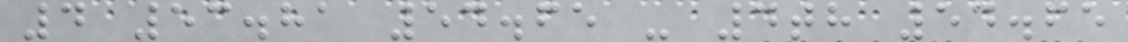4 53.81 54.65 - 4th 54.65
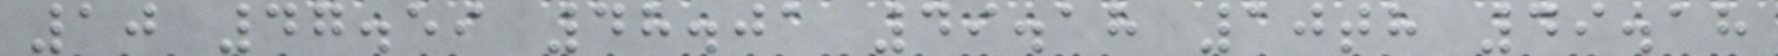10 47.59 48.01 49.18 10th 49.18
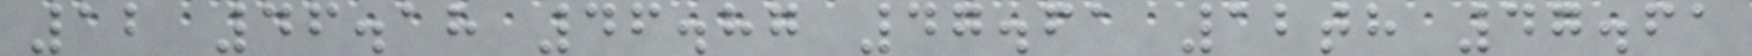12 46.18 46.87 47.61 12th 47.61
